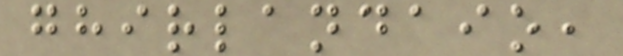ghirlandaio,
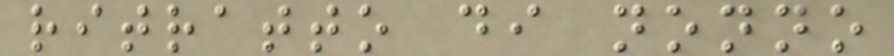ritratto di nonno
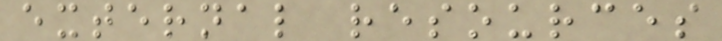external resources
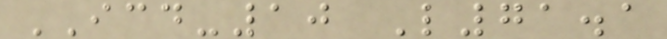ICD-10 L71.1
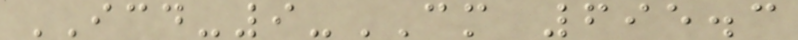ICD-9-CM 695.3
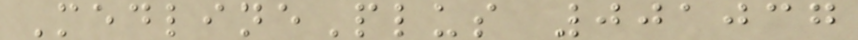MedlinePlus 001037
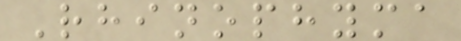Rhinophyma
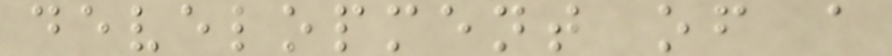development of a
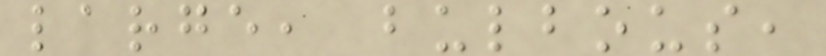large, bulbous,
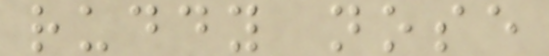ruddy nose
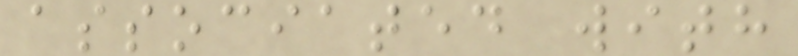associated with
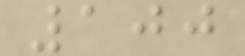100
